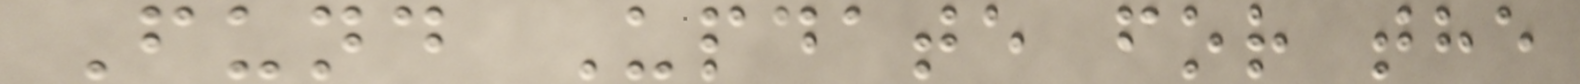Fund Update for the
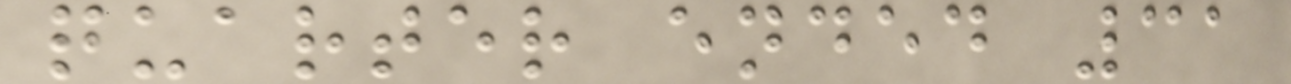quarter ended 31
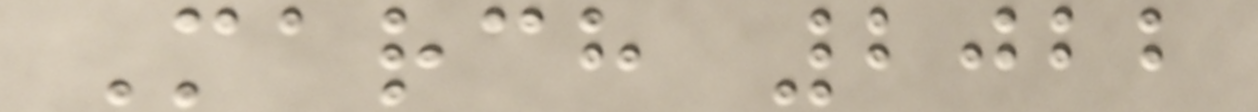March 2022
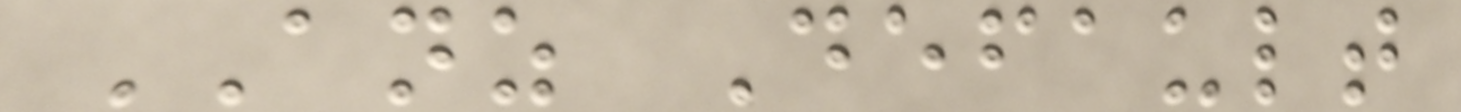ANZ Default
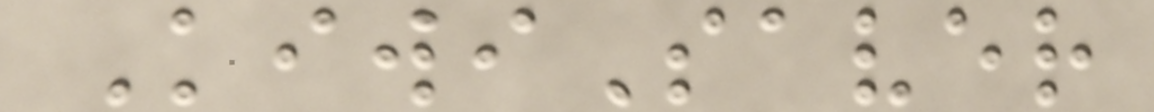KiwiSaver
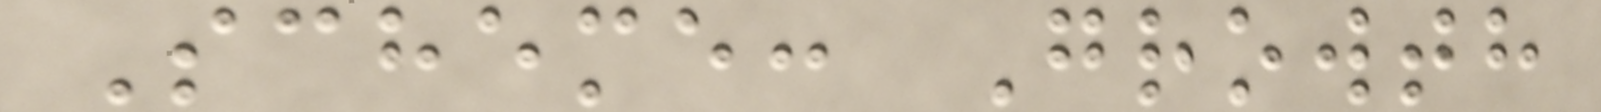Scheme: Growth
